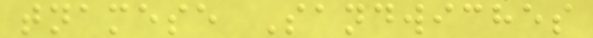tnamese Sandwiches
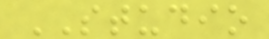STUDIO
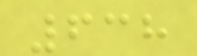638
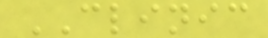CLINIC
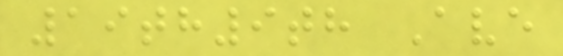19th9th Ave
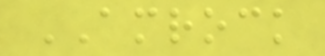AMROCK
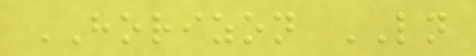HORIZON LN
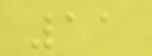11
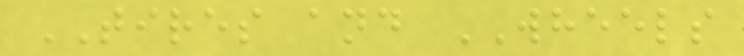TIRES and WHEELS
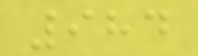984
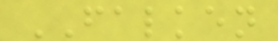FALKEN
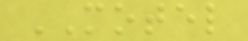MOTEL
